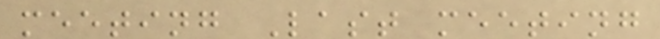meeting Last meeting
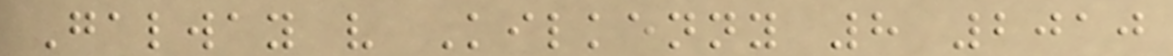Galway v Kilkenny 8 2010
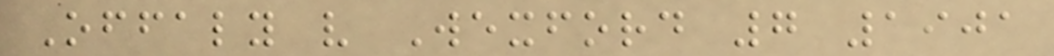Offaly v Wexford 7 1901
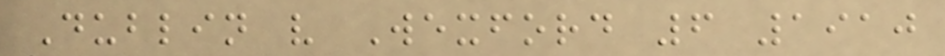Dublin v Wexford 6 1910
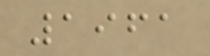1961
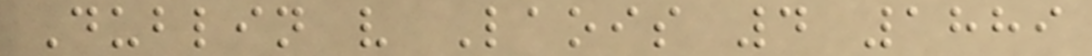Dublin v Laois 4 1889
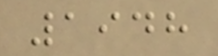1948
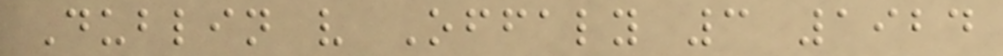Dublin v Offaly 3 1924
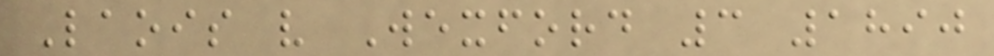Laois v Wexford 3 1890
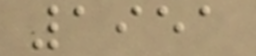1951
